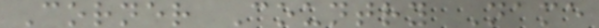Corner Country Name
